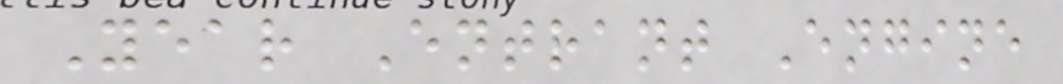Year Entrant Engine
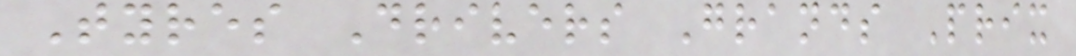Tyres Drivers Grands Prix
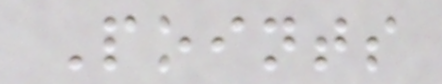Points
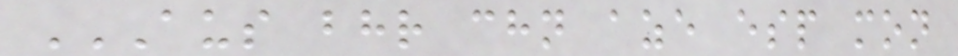AUS BHR CHN AZE ESP MON
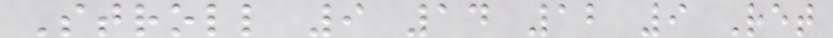Stroll 9 14 12 9 Ret
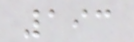193
